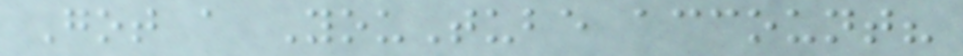Got a YouTube account?
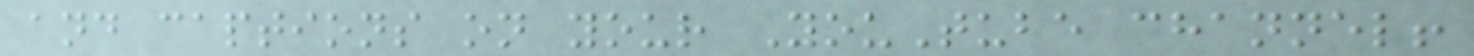and captions on your YouTube channel!
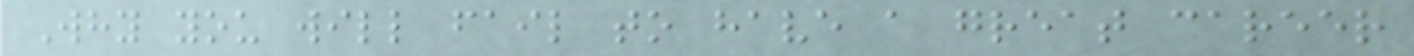Why you will fail to have a great career
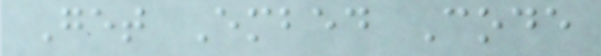Get Embed Code
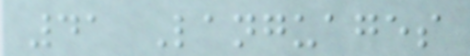41 Languages
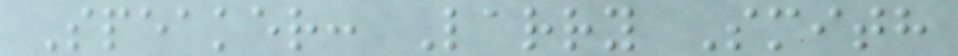Speaker: Larry Smith
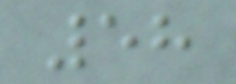58
